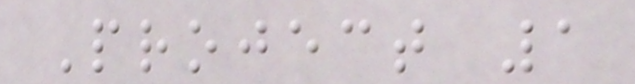Project 1
